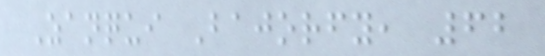Zanqui Bajorfy, 62
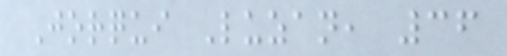Jorqui Luzan, 36
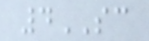4SC
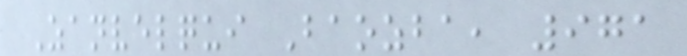Zanvelqui Baozba, 971
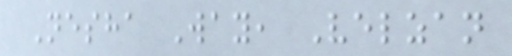Nesha Way, Velzan
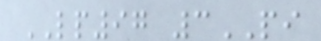LP97 3PI
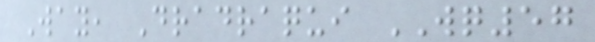Way, Dradraqui WQ57
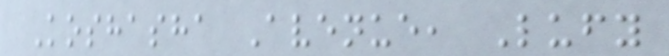Koshasha Avenue, Lufy
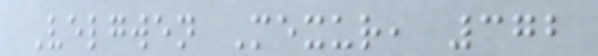Velgwen Mexur, 372
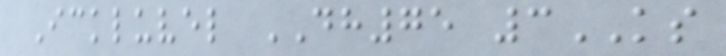Ickluvel DH75 3KS
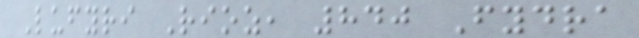Lufyri Rioz, 840 Fydra
